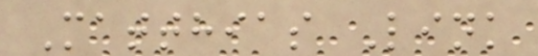Matthias Link
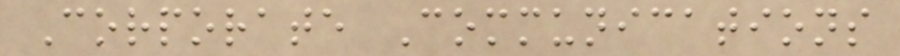Corporate Communications
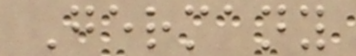Germany
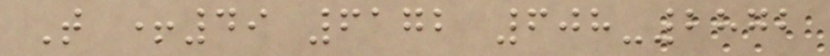T +49 6172 608-2872
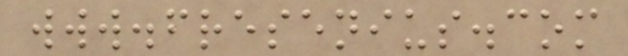www.fresenius.com
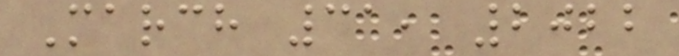March 31, 2022
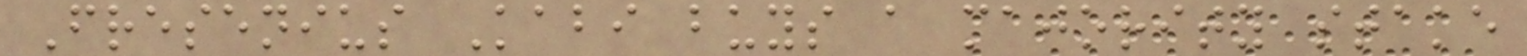Fresenius Kabi buys a majority stake
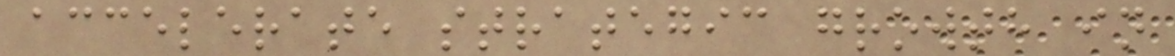accelerate strategic growth in
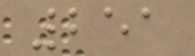251
